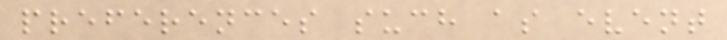preferences such as event
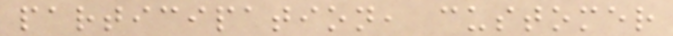participation, customer
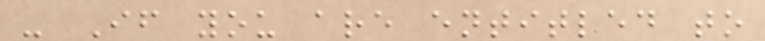- If you are entitled to
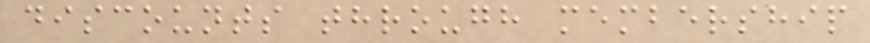discounts through membership
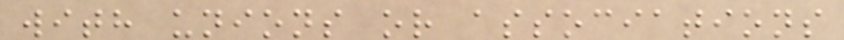with unions or associations
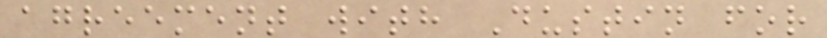agreement with Dustin for
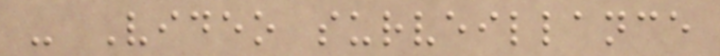- Video surveillance
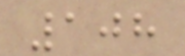108
